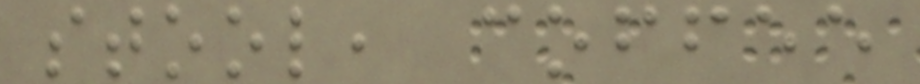stool, coffee
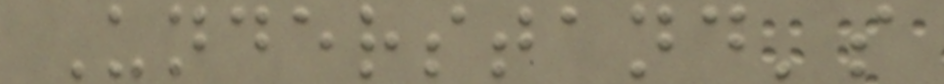Understand's
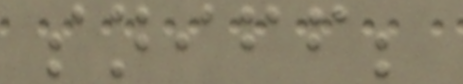sniff;
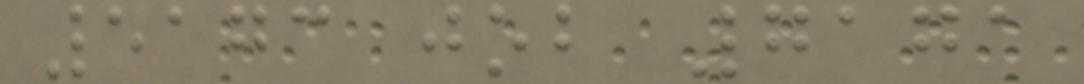5173 job 7171
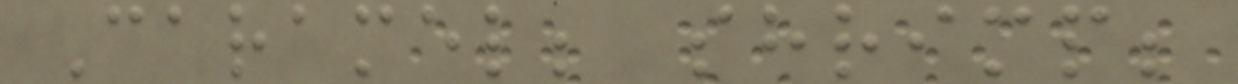Caramel; shrimp;
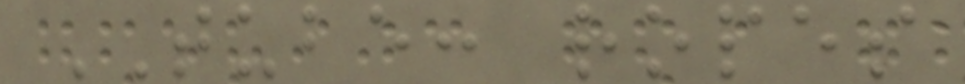TUBE: ropes
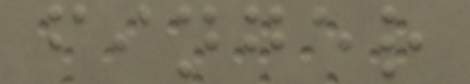finger
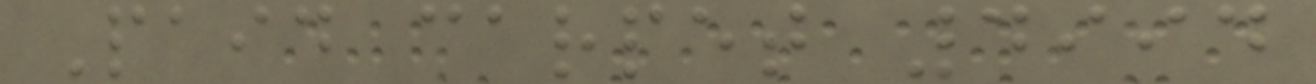Paid carpet 4994
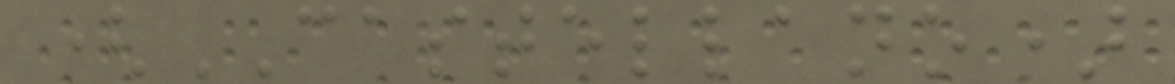(CASTELLANO)
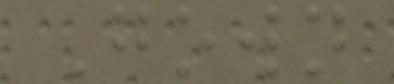Gown
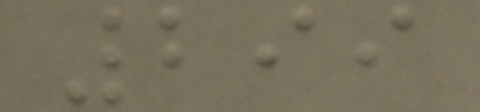299
